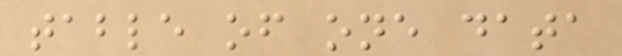table of one data
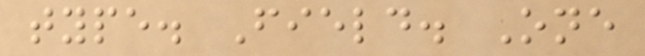type. Field. One
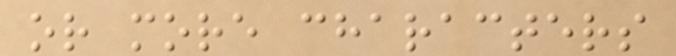or more characters
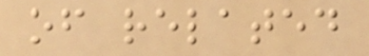of related
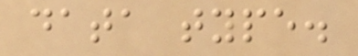data type.
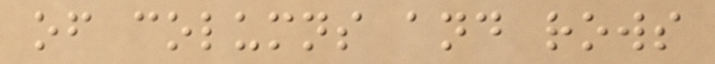of columns and rows
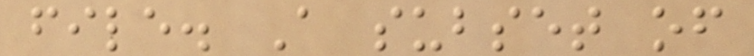file. A subset of
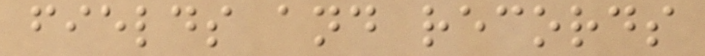fields and records
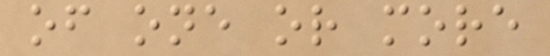of one or more
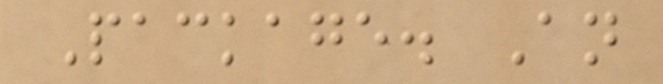Package. An
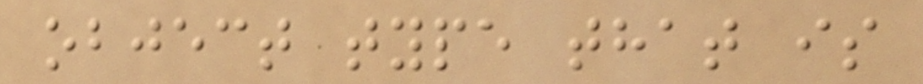object type that is
